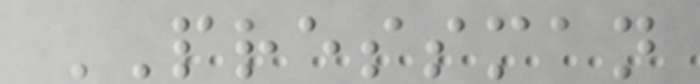PRESSMAN
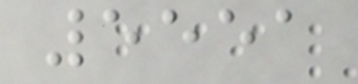5551
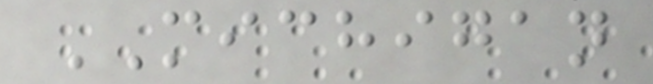MICHIGAN
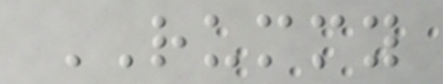RUMMY
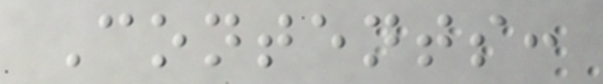Contents:
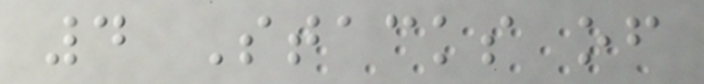4 Stacks of
